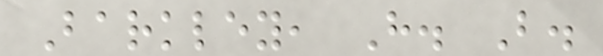Barkley, H. B.
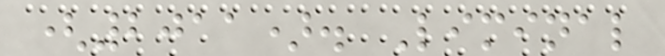(2011). Liminal
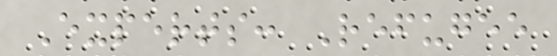Experts: Refugee
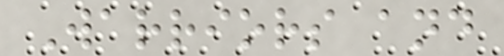Warriors and
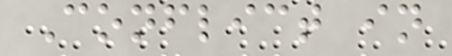Conflict in
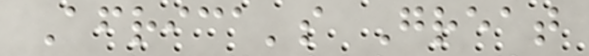Africa's Great
